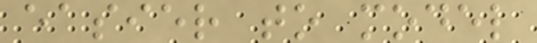easier to model
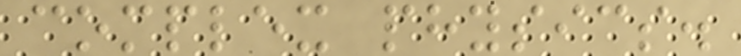complex physics.
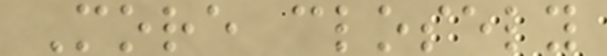More closely
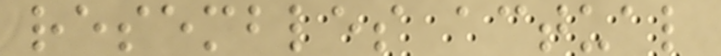resembles actual
